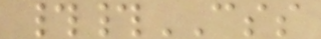##CSS
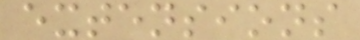extensions
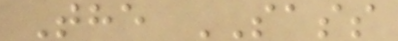The SASS
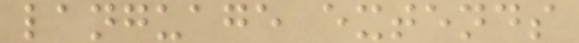language extends
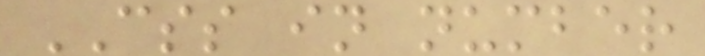CSS in number
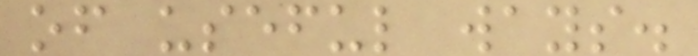of useful ways.
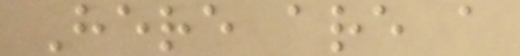Here are a
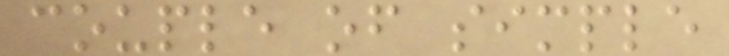couple of simple
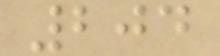204
